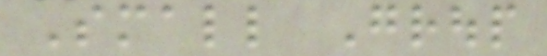Small Group
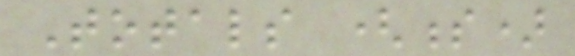Totals (s)
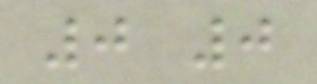0 0
